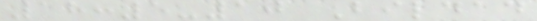18:5-10 Bildad
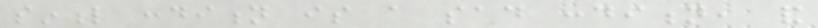sinful condition is a sad condition, and
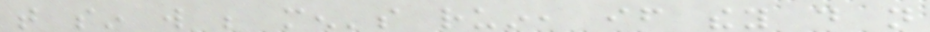that sin will be men's ruin, if they do not
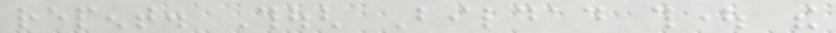repent. Though Bildad thought the
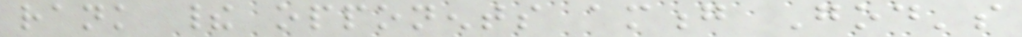rank their opponents among God's
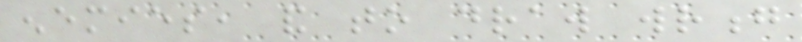enemies, and to draw wrong
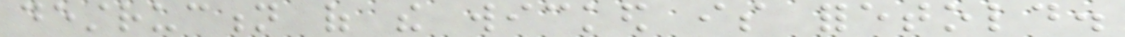destruction of the wicked is foretold.
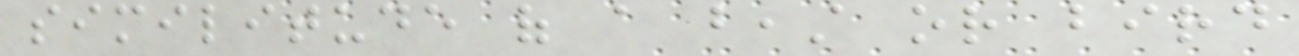similitude of a beast or bird
